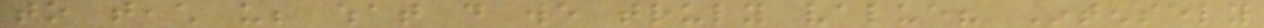to teach us; what do we truly value? Intensely
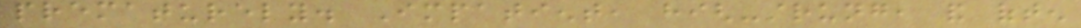prematurely. Impatient, high-strung, and often
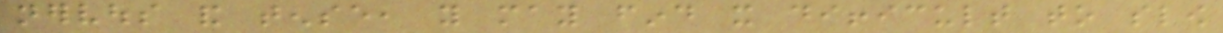nervous and tense, you may find it difficult to slow
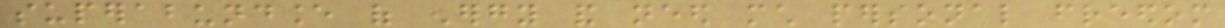superabundance of energy and need much personal freedom
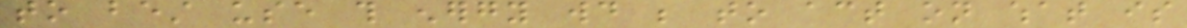to best use this energy would be to act on what is
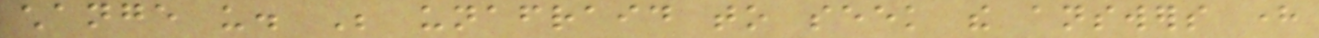change us. Be unafraid to seek the answers here
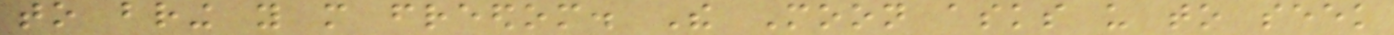to bring you more freedom. The Moon asks us to seek
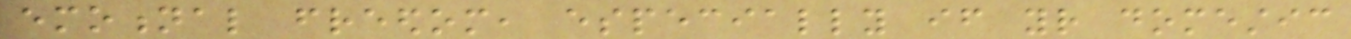emotional freedom, especially if your domestic
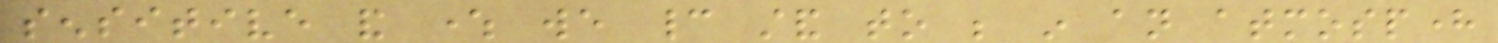sensitive and where we cannot stand to be in an atmosphere
